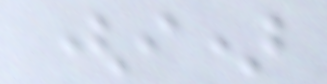(i)
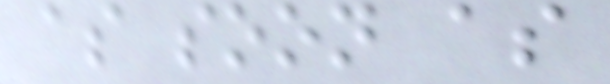as soon as
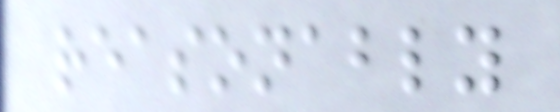reasonably
